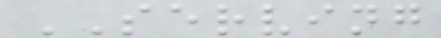SERVING
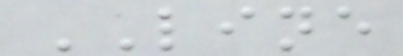LINE
